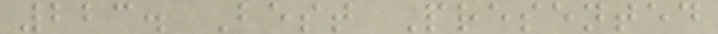223. Best Presented
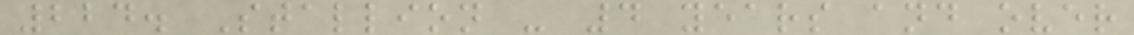224. Stallion - 4 years and over
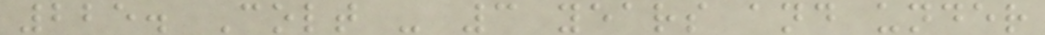225. Colt - 3 years and under
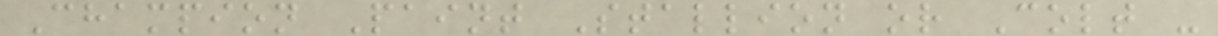Champion Paint Stallion or Colt -
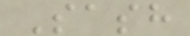Sash
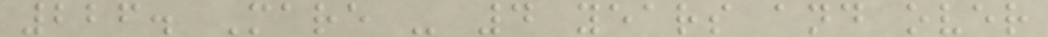226. Mare - 4 years and over
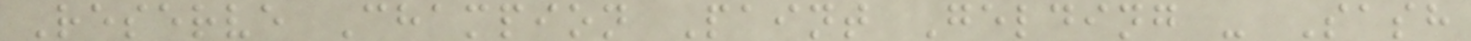Reserve Champion Paint Gelding - Sash
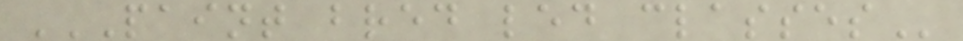PAINT BRED LED CLASSES
